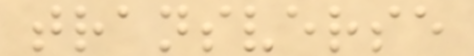transverse
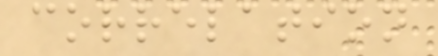correlation
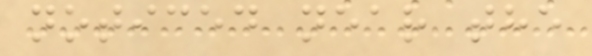noticed near the
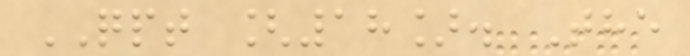QPT [18]. The
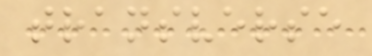transverse
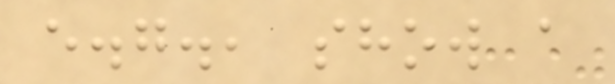e.g., show a
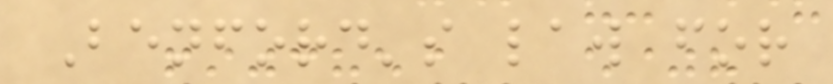Benford's law for
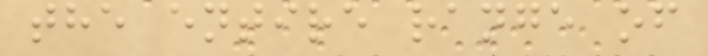the entire range of
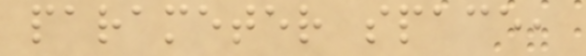parameter space,
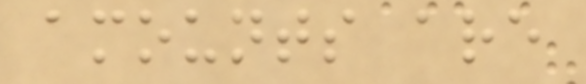amounts are
